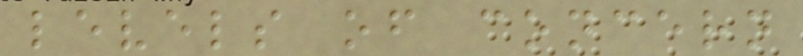levels of concern
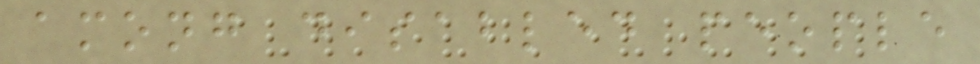among disabled people
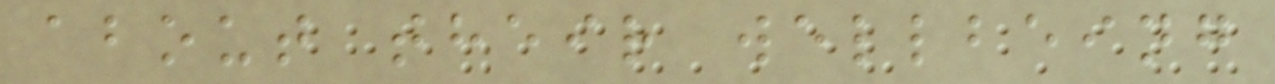about their wellbeing
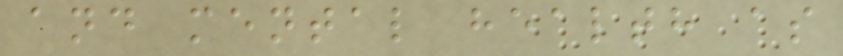and mental health as
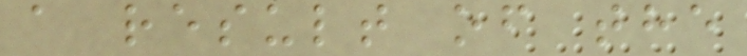a result of the
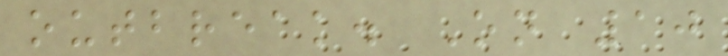outbreak. On 10
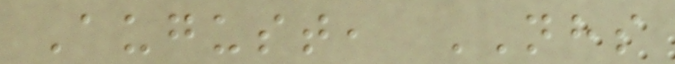August, NHS
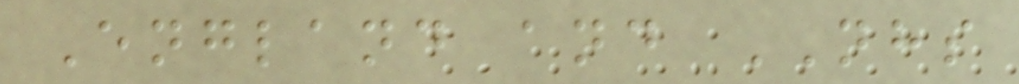England and NHS
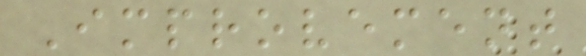Improvement
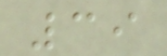39
